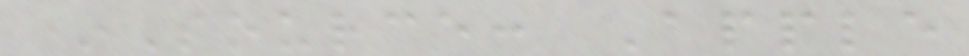*Source: Apple
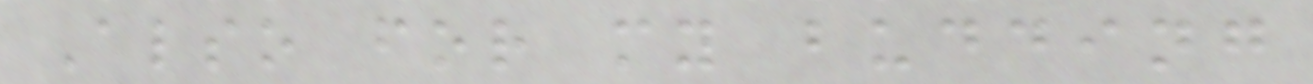Also for my budding
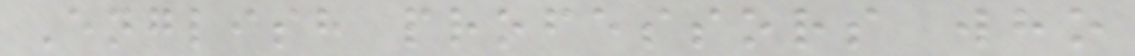English professors who
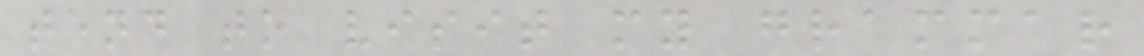tend to visit my grammar
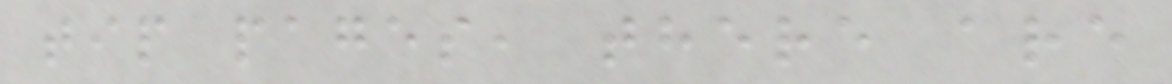tip pages, there are
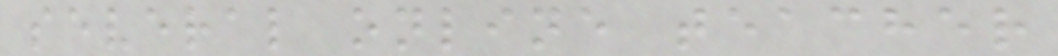several online teacher
